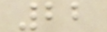22
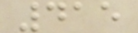415
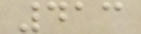413
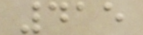415
